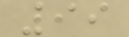99
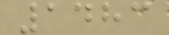1483
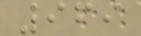969
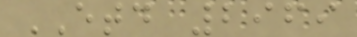ETD 2969
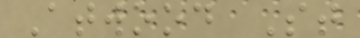Atwood St
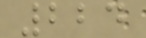224
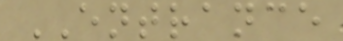ENTRANCE
